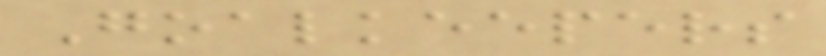Goalkeepers
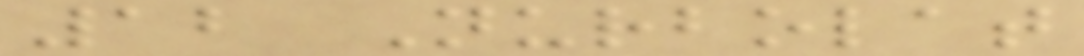12 Nurbolat
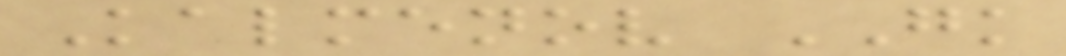Kalmenov GK
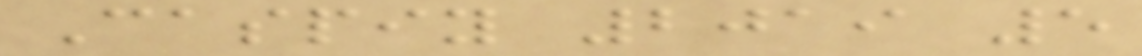Caspiy 2019 5
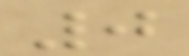0
